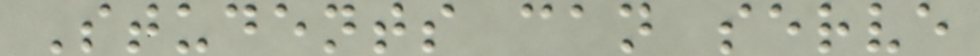Students can serve
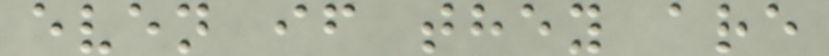even if they are
